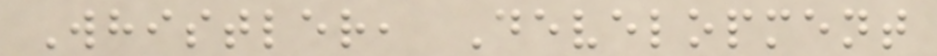Whistler, Development
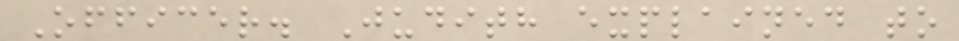Officer. Judith explained to
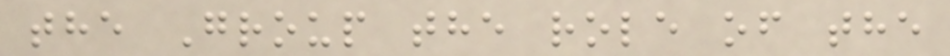the Group the role of the
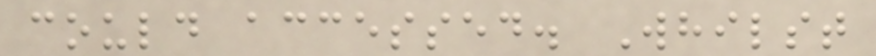could accessed. Whilst
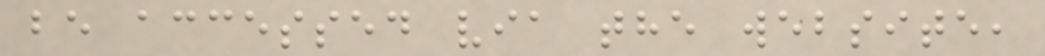be accessed via the website,
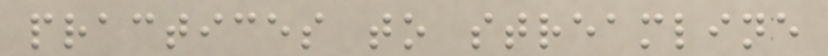practices to streamline
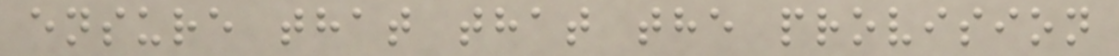ensure that that the provision
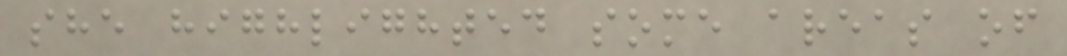she highlighted some areas of
